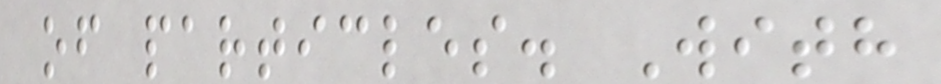of particles. With
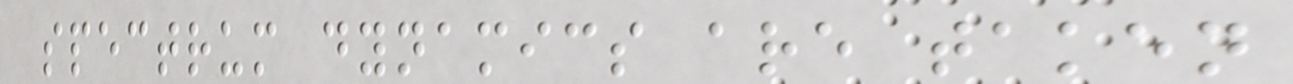spectrum dynamics are taken
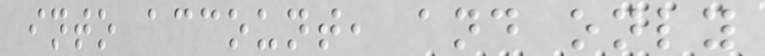into account, and only
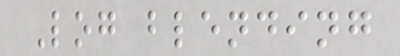Log blending
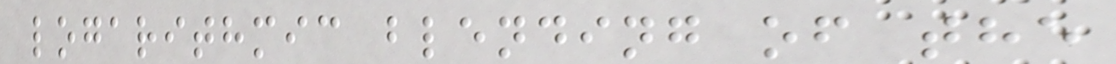logarithmic blending of the
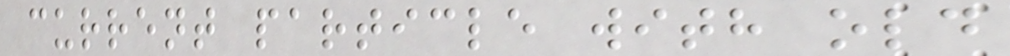current particle with old
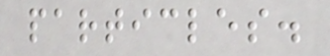particles.
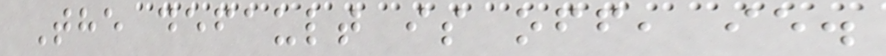The default is off, ie.
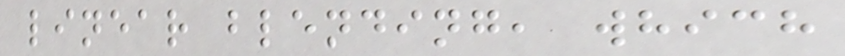linear blending, which
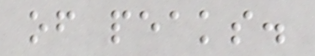of peaks.
